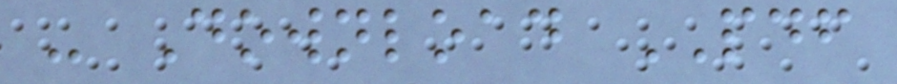- Download PDF
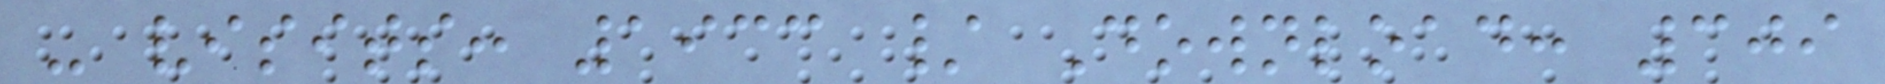- visits: 1933 / Download: 309
